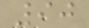90
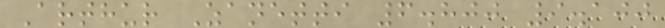Arthur Zanetti 6.800 9.100
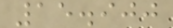15.900
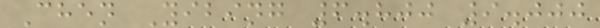Chen Yibing 6.800 9.000
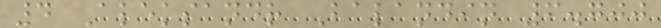4 Aleksandr Balandin 6.700
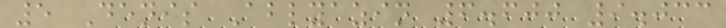5 Denis Ablyazin 6.600 9.033
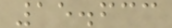15.633
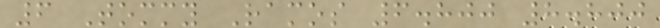6 Tommy Ramos 6.800 8.800
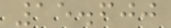15.600
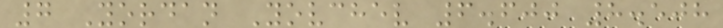7 Yordan Yovchev 6.600 8.508
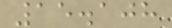15.108
